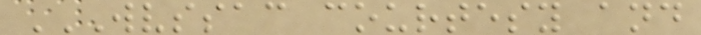WVSSAC COURTESY AND
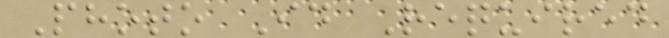Photo Id Required
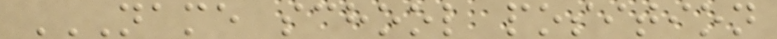NAME SCHOOL POSITION
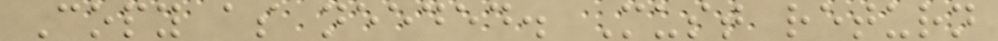Copy as needed. Must return
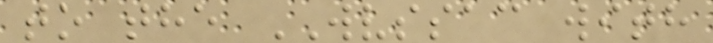to the WVSSAC with
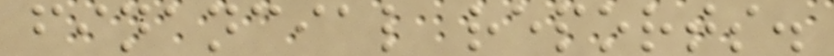financial reports.
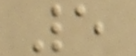5
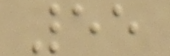55
